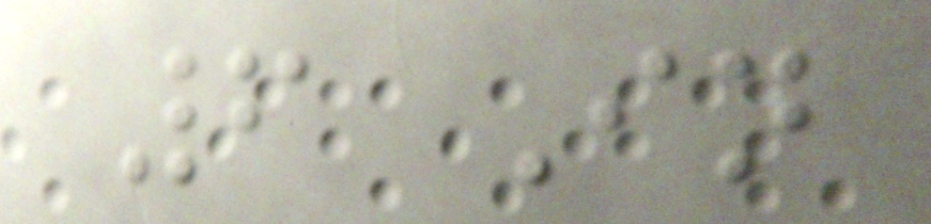6 In
